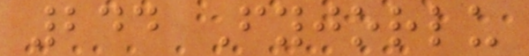244 Fyjorlu
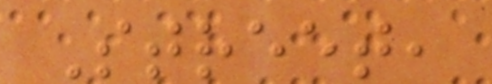Street,
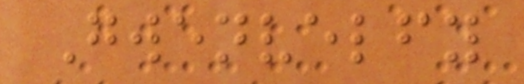Gwenvelfy
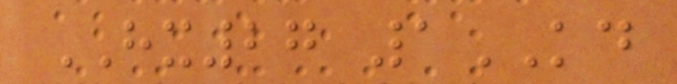HX27 1KD
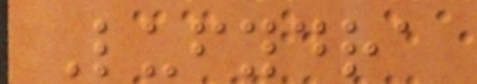Lufydra
